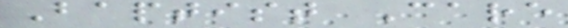Baptist Care
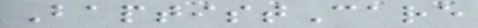BaptistCare
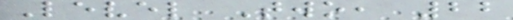Level Two, 22
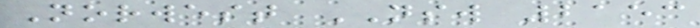Norwest NSW 2153
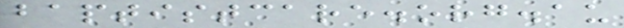baptistcare.org.au
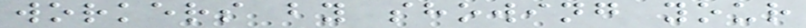workers by showing your
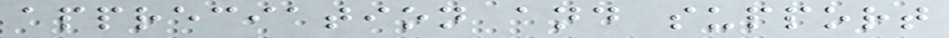appreciation and support
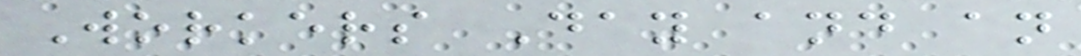Workers Day and an
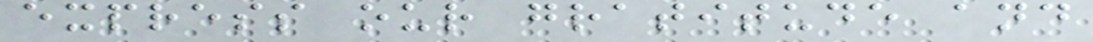express our gratitude and
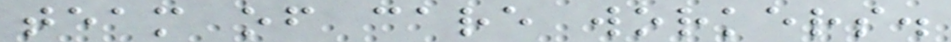team of care workers.
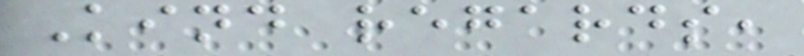Kind regards,
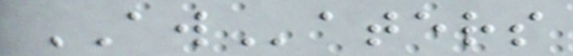AWaters
